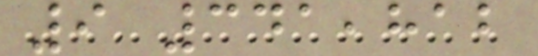9 341,812
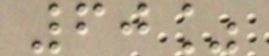60%
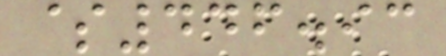$446.93
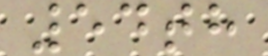54th
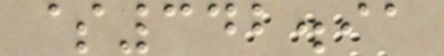$342.91
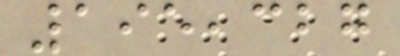195,327
